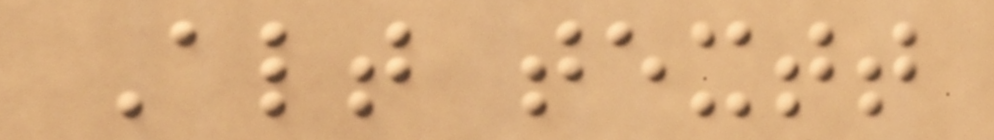Alt textt
